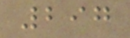297
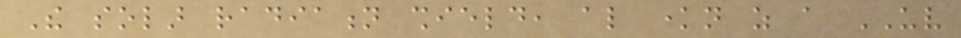The solar radiation shield, also known as a UV
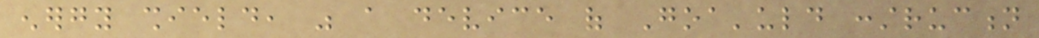energy shield, was a device of Goa'uld construction
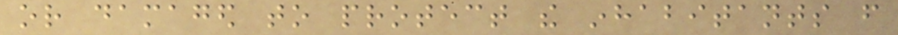or damaged to protect the inhabitants from
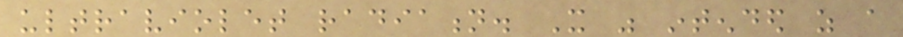ultraviolet radiation. It was intended as a
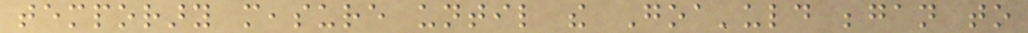temporary measure until the Goa'uld began to
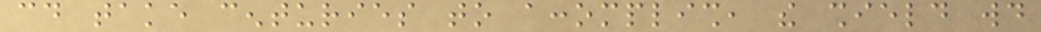could take centuries to accomplish, the shield would
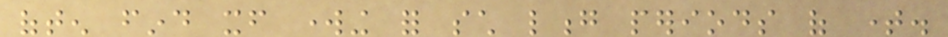often find itself working for such long periods of time.
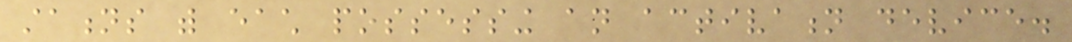stations with each possessing an activation device.
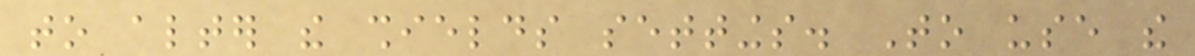to alter the shields settings. To use the
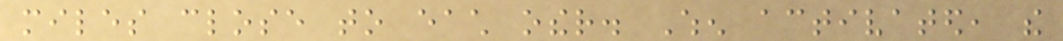miles close to each other. When activated, the
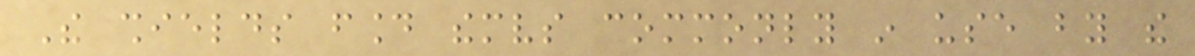The shields found themselves commonly in use by the
